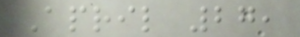April 27,
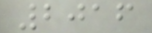2016
